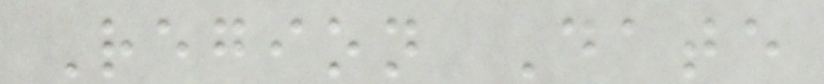Region Date
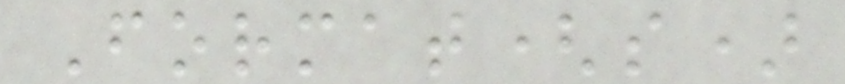Format(s)
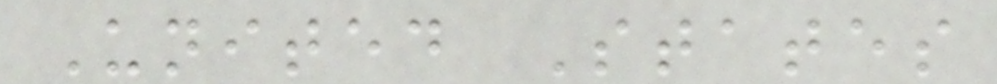United States
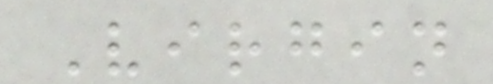Virgin
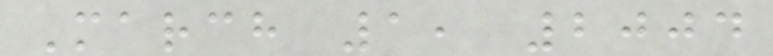March 1, 2004
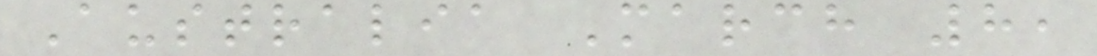Australia March 8,
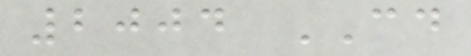2004 CD
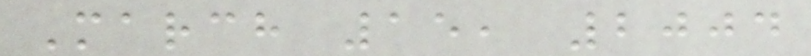March 15, 2004
